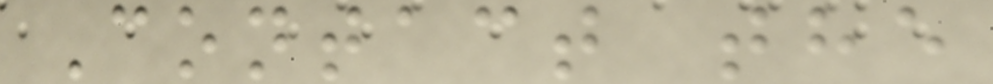Contact the
